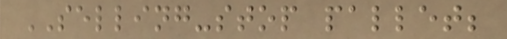SELLING-stop pallet;
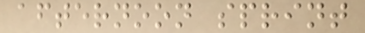afternoon sprint
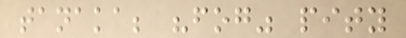tanaka; "fog" pity
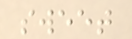sweet
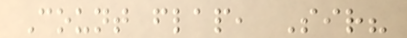Count flap, Sir?
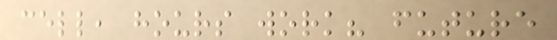cell, hours work? future
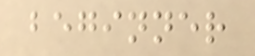beginner
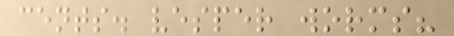cents. vesper worms?
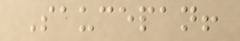Saucepan!
